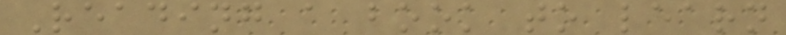Reading a book to learn
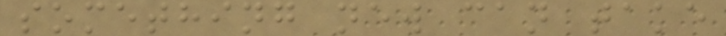something new can take
